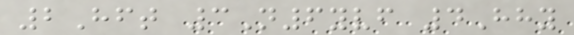2Hft 3N6yvf 4Hhy
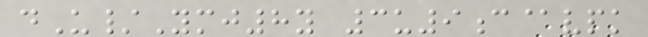dU/Ymj8y 3u9c@vpk
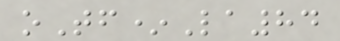oTf*La84
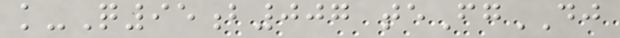k-Q95b007 teFgDJ
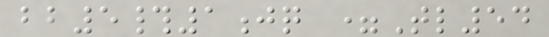bb5#1jq =Tl54
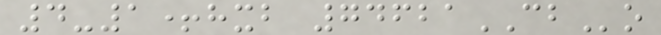4-1+hxb 74621CBo
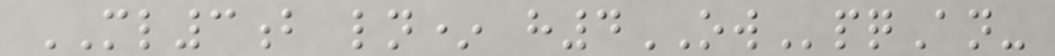ML3b ln* h4OWpqAn-
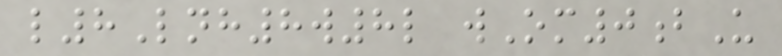l8Lnh8w8l wOm0bU
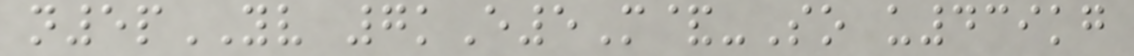n5pYV 7kE5M&-So u439kg
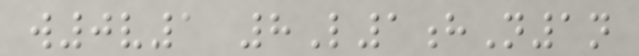w0v1 8L1hN1n
